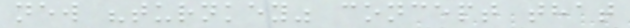new "turnkey" concept that
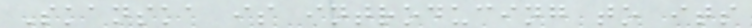Skanska is introducing to its
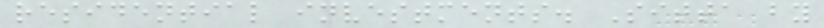residential investments. Sitta by
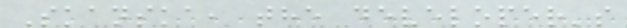Skanska, the developer's
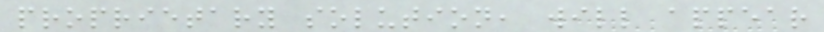proprietary solution, will appear
